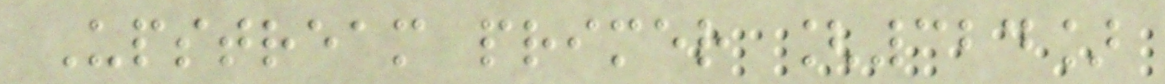Upstream primer [324]
